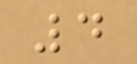4
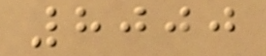8000
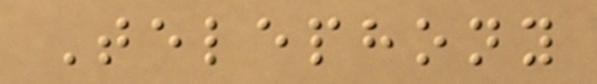Telephony
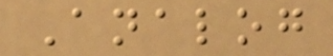Analog
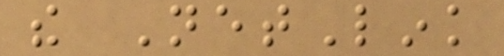the NetLink
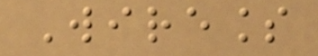Wireless
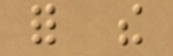for the
